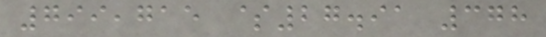799,715 $27.91 378
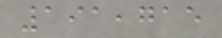191,715
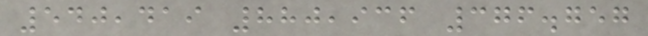540,419 880,936 376.757
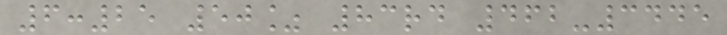6:25 50% 83rd 462-3445
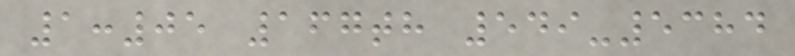1:05 167th 549-5384
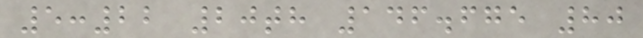5:22 20th 146.675 80
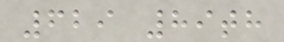629 89th
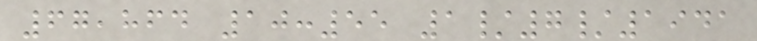67,864 10:55 1/7/1941
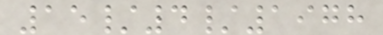15/4/1978
